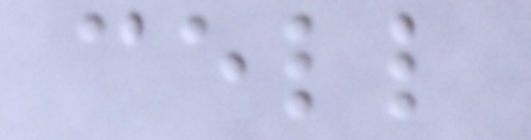cell
